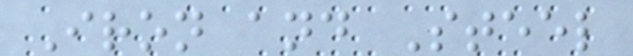Iron and Steel
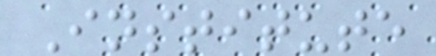Institute
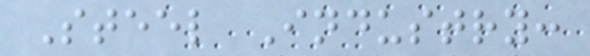Steel Industry:
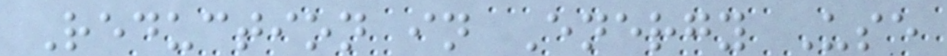Reduction in Energy Use
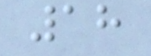18
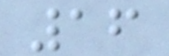16
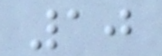10
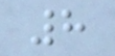8
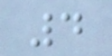4
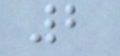2
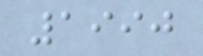1990
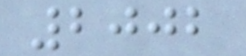2002
